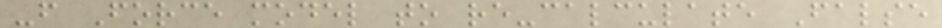-f Force model to re-calculate False
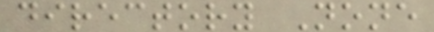directory None
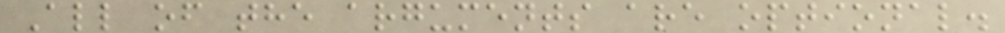All of the arguments are optional.
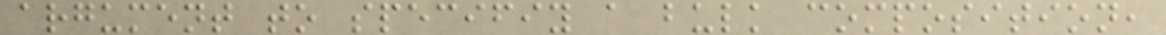argument to specifiy a bulk composition,
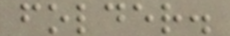folder.
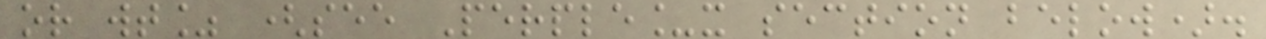or wt% (see Perple_x section below).
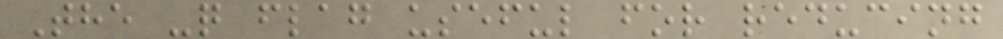The -q flag useful for reducing
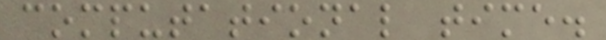computational time.
